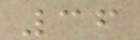36
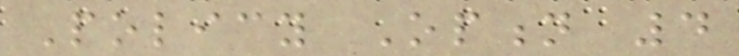Policy Option 4
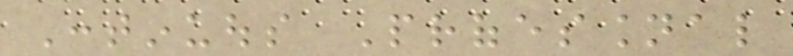Continuous Professional
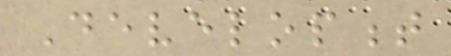Development
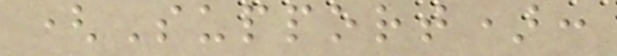(Support):
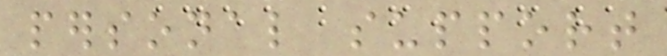personal support
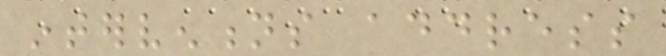interventions address
